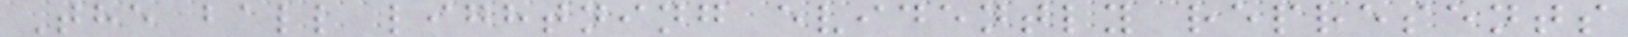The ball lightning evidently represents
